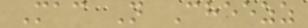Mac N Cheezz
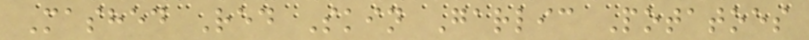Mashed Red Skin Garlic Potatoes
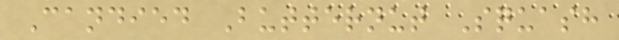Candied Butternut Squash
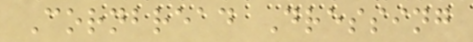Cornbread Dressing
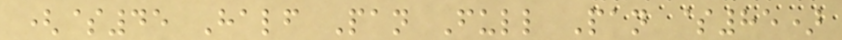($45 Half Pan Full Pan $85)
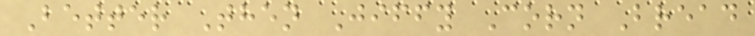Better Then Jiffy Corn Bread
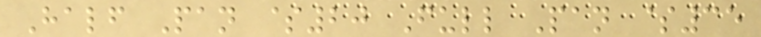Half Pan $20 Full Pan $35
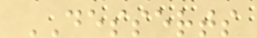DESSERTS
